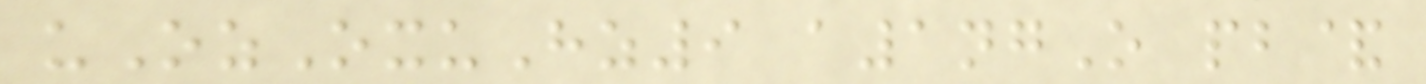uOzOxuHz9 a1ngO pb&
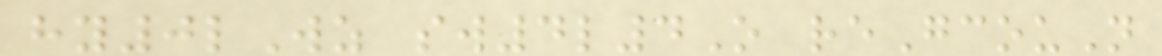hy0lWz sw4l4O reGcouN
